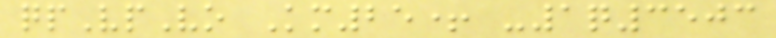qpVpVo Km25+ -1q3503
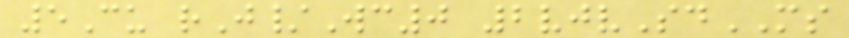5Cu rJ/Wc0 2vjvSdMS
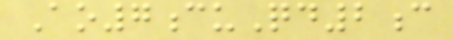Ao7cuQd2c
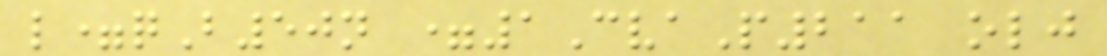l=qB50n =1CvaP211 olj
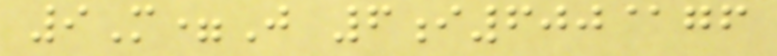9M=J 6i600@gf
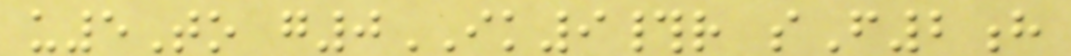u5To g0IK9#r sF2h
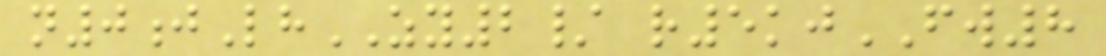n0jLhZY2/ r5kjFW8
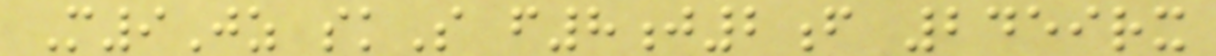M9Jz skS f8j2f 2459rx
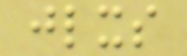jlxs
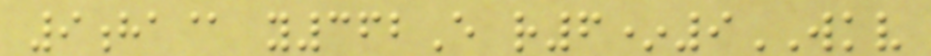9ha@ y362E r6*9WKV
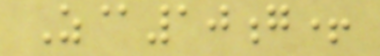Z@10g+
